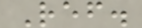Ref.
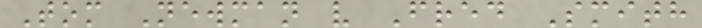Tom Newman v Fred Smith
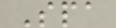Spa
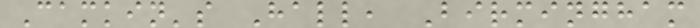Camkin's Hall, Birmingham
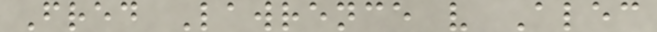Fred Lawrence v Alec
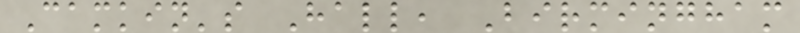Camkin's Hall, Birmingham
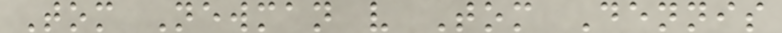Tom Newman v Tom Dennis
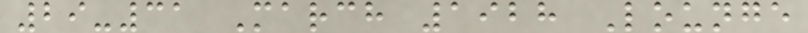29-31 March 1928 Lounge
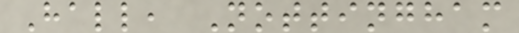Hall, Nottingham
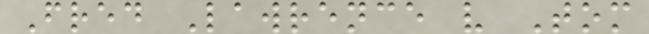Fred Lawrence v Tom
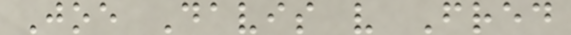Joe Davis v Fred
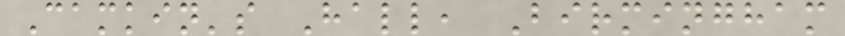Camkin's Hall, Birmingham
